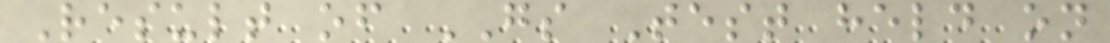Result of GS Test held on
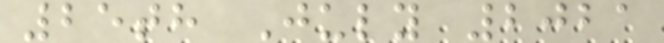25th July 2021
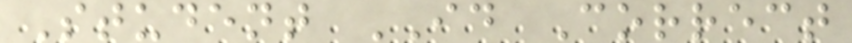Student ID Correct
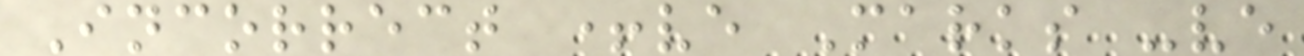Incorrect +ve Marks -ve
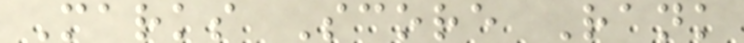Marks Score Rank
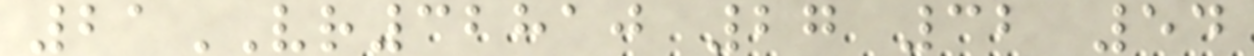21VR32810 27 32 54
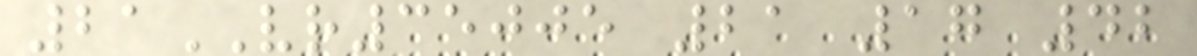21VR35005 21 17 42
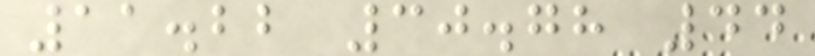11.22 30.78 44
